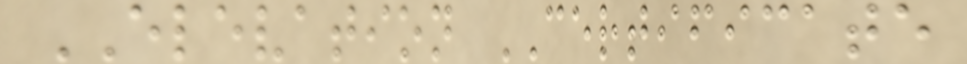ELEVATION CERTIFICATE
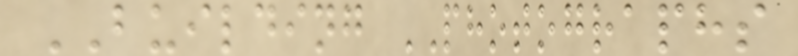BUILDING PHOTOGRAPHS
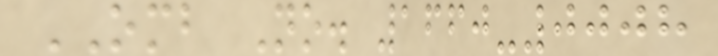OMB No. 1660-0008
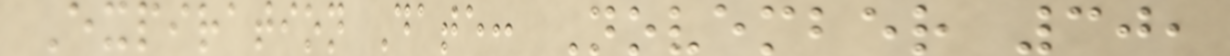Expiration Date: November 30,
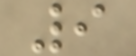9
